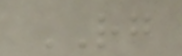RG
